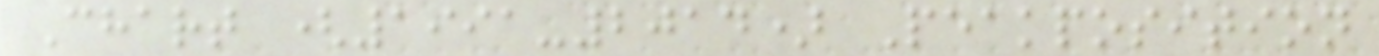Chart (1991-2014) Peakposition
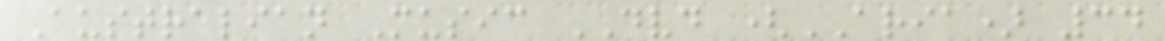Australian Music DVD (ARIA) 34
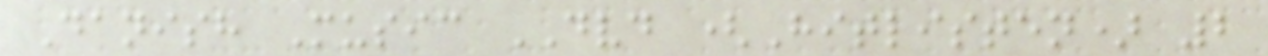Danish Music DVD (Hitlisten) 2
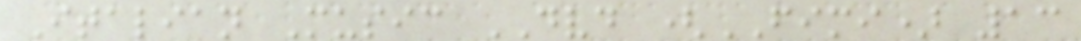Italian Music DVD (FIMI) 13
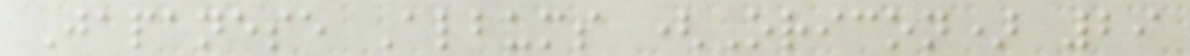Japanese Albums (Oricon) 29
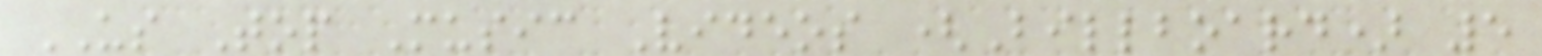US Top Music Videos (Billboard) 5
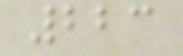223
